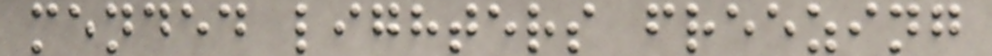mended lighters freezing
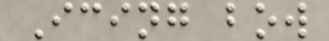Icing bow
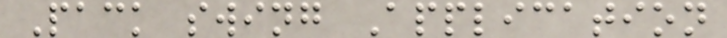Pack swing Application
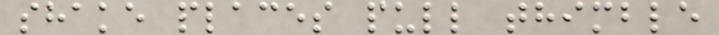shake places pull thimble
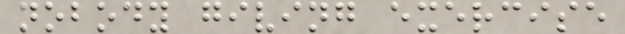nobody giving exercise
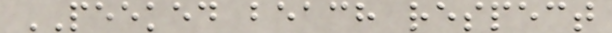PEEKED beach respect
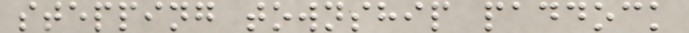stepping township paddock
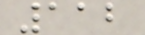112
